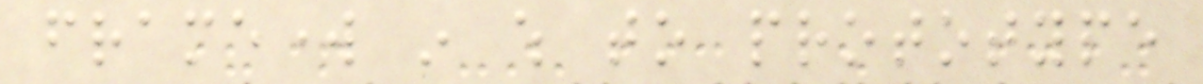framework in which to prototype
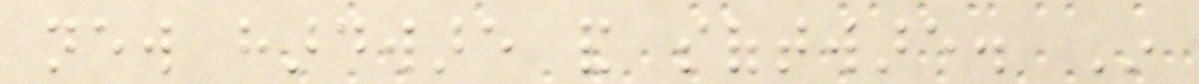new hardware and software. In
